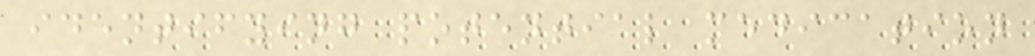identifying potential medication
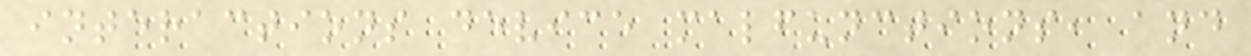interactions device malfunctions, and
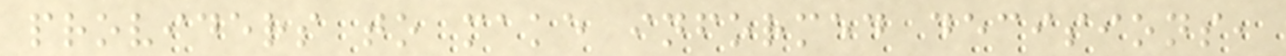providers to make informed decisions,
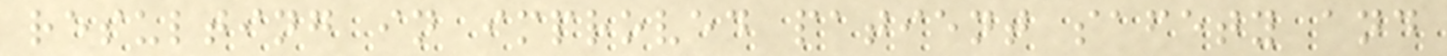resulting in improved patient safety and
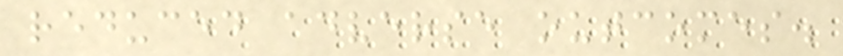reduced adverse outcomes.
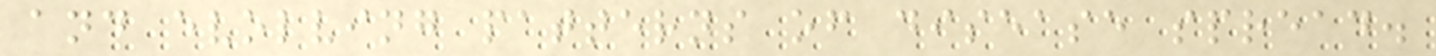and evolving patterns of disease spread.
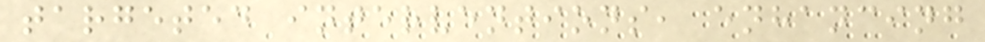targeted interventions, enhancing
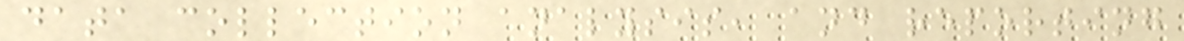data collection analysis, and reporting
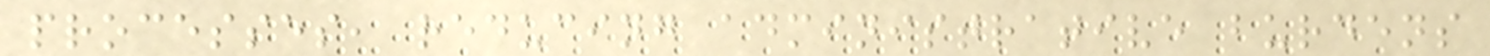processes, reducing administrative burdens
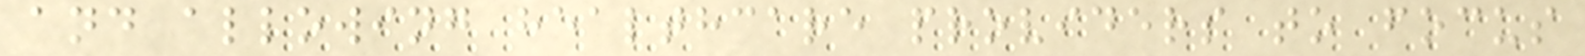and allowing healthcare providers to focus
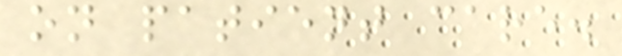on patient care.
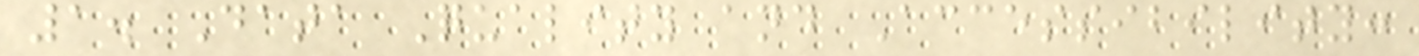1. Data Quality and Accessibility:
